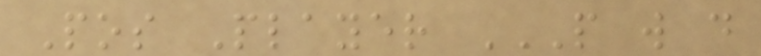Pos Player P W D
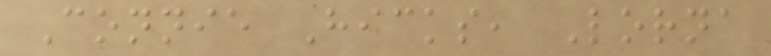Connie Hicks, Lorna
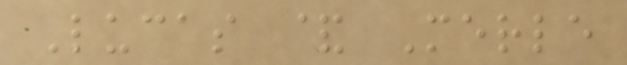Lucas & Merle
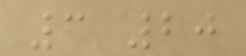3 20
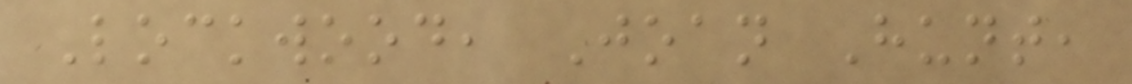Lockwood, Joan Hunt,
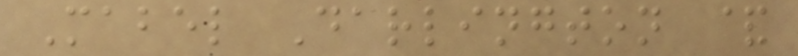Mabel Darlington &
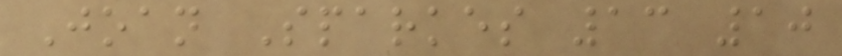Joan Sparkes 13 10
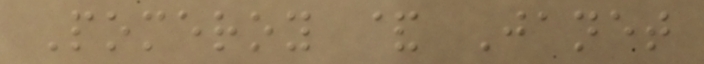Pomeroy & Janet
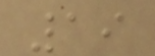19
